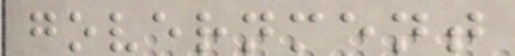government
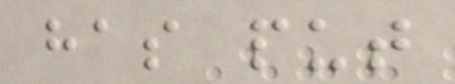has put
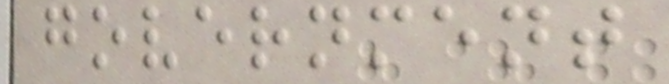government
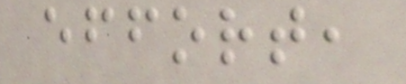effort,
